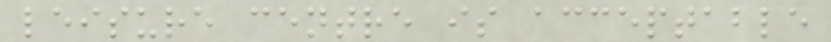leisure centre is acceptable
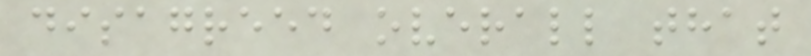disagreed overall that
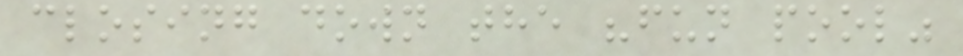closing down the "fun pool"
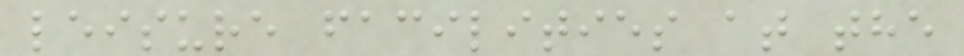leisure facilities at the
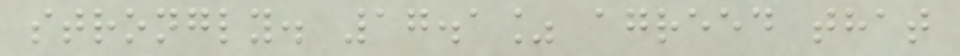strongly. 17.1% agreed that
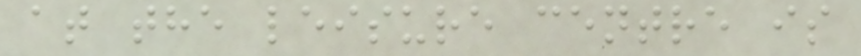at the leisure centre is
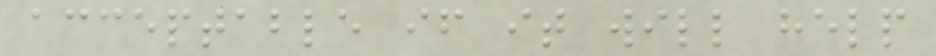acceptable if it will help
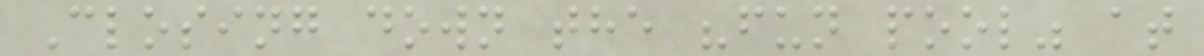Closing down the "fun pool" at
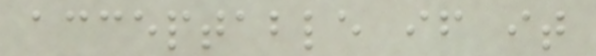acceptable if it
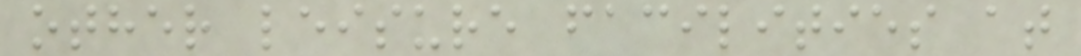other leisure facilities at
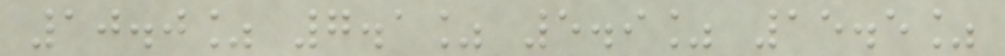10.0% 7.1% 5.9% 15.5%
